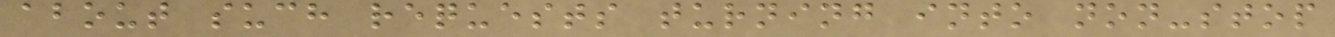about such requests turning into non-stop
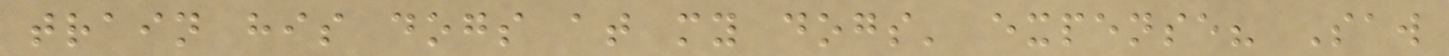train his dogs at my dogs' expense? Saw
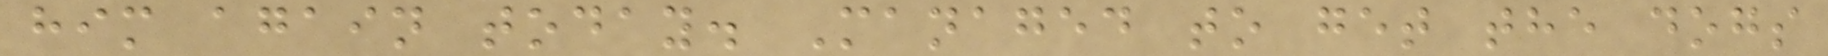him again today. Managed to get the dogs
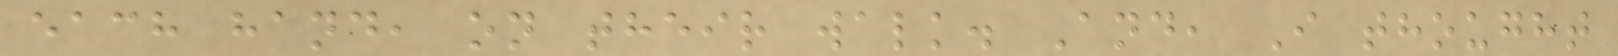each hand, on their walk. And, I thought
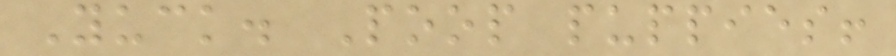Yuck. Poop puppies!
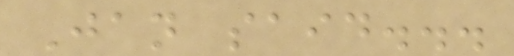Jan said...
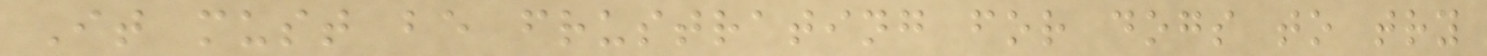It must be frustrating for dogs to try
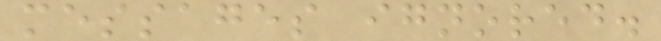messages ignored.
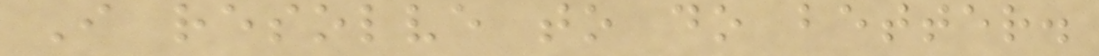I resolve to do better.
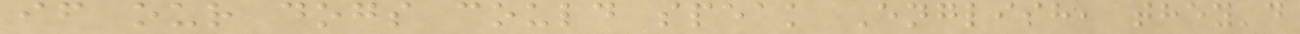if our dogs could speak English, they'd
